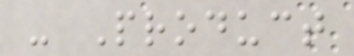- Product
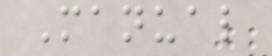Manual
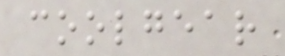coolgear
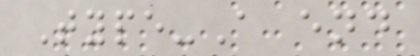Type-A end
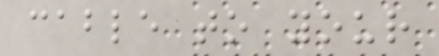cable to your
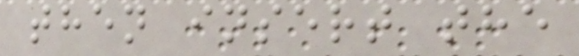then insert the
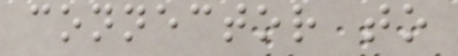connector to
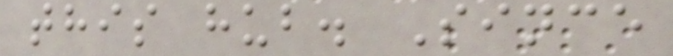this hub. Since
